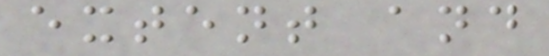extent and
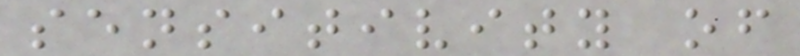sensitivity of
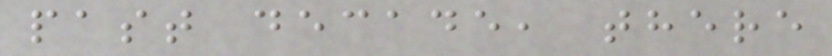past decade, there
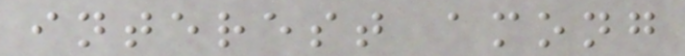interest among
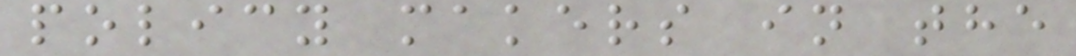policy makers in the
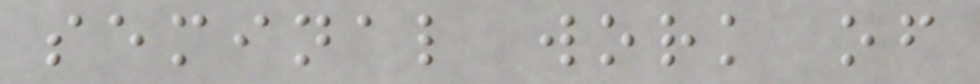seminal work of
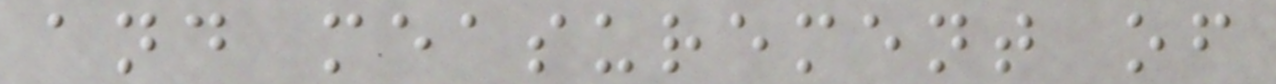and measurement of
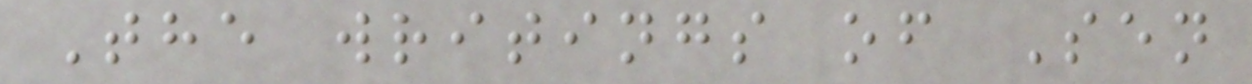The writings of Sen
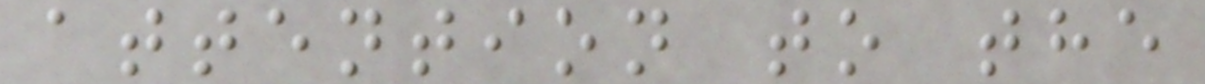attention to the
